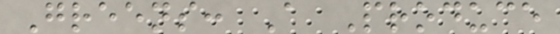Greens: A Produce
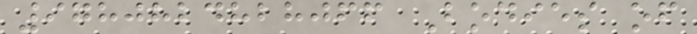9780824828066 Bodies of
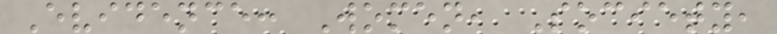Evidence: Women, Society,
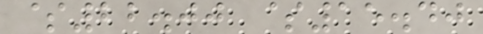$22.00 $15.40
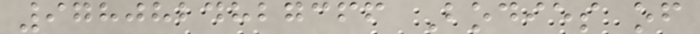9780824827366 Bodies of
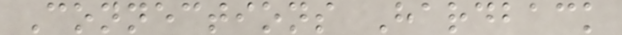Connections Hardback
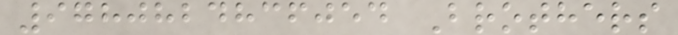9780824836054 Brothers
